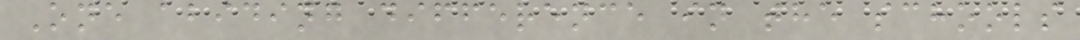One abiding difference in the schools
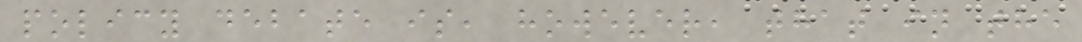policy debate is, however, that in the
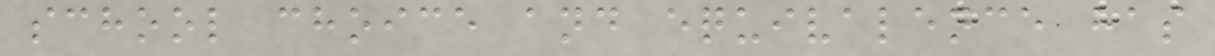school choice and equivalence has
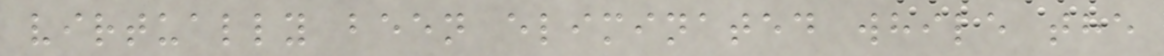virtually been eliminated while the
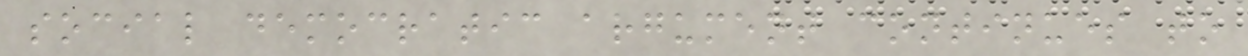social democratic argument continues to
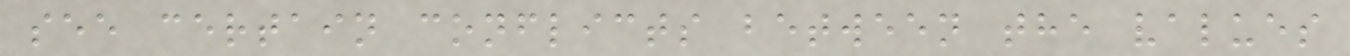see certain conflicts between the values
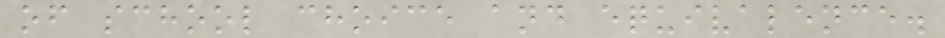of school choice and equivalence.
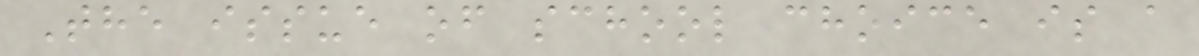The issue of school choice is a
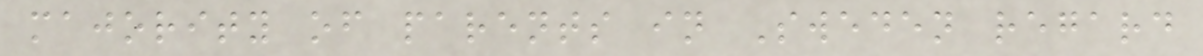majority of parents in Sweden regard
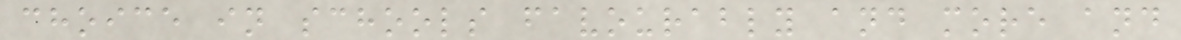choice in schools favourably and more and
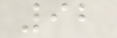92
